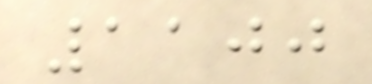1100
